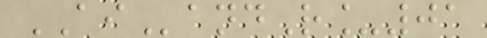AIandR_01
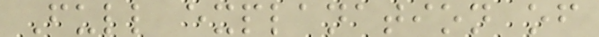Full explanation of
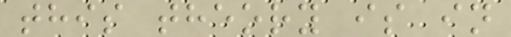this theory is in
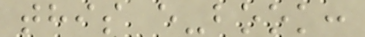this e-book:
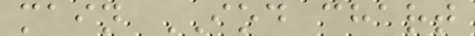main IOD chart
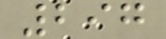297
